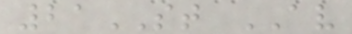21ST AV
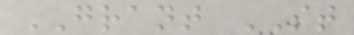GRANT ST
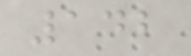142
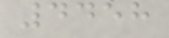4458
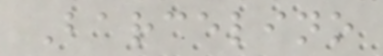Barcelino
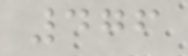476
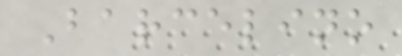Barcelino
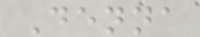Denna
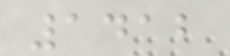1412
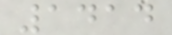1414
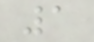1
